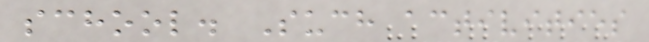school. Such activities
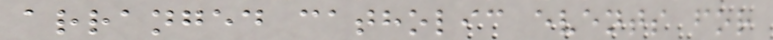arranged catholic events for
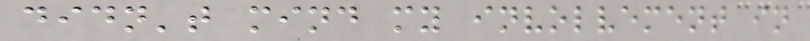didn't mind my involvement in
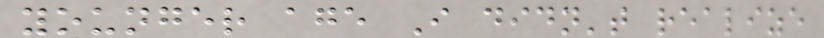younger age I didn't realize
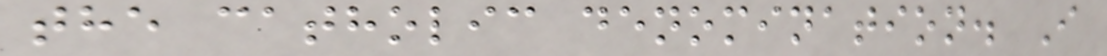the catholic denomination. I
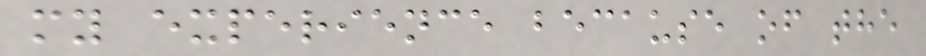my experience because of the
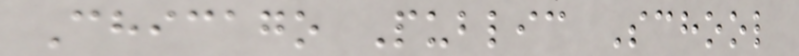Chicago Public School
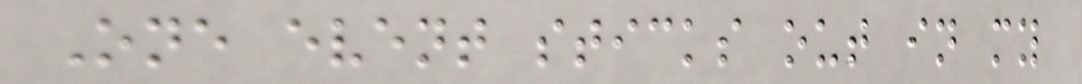One event sticks out in my
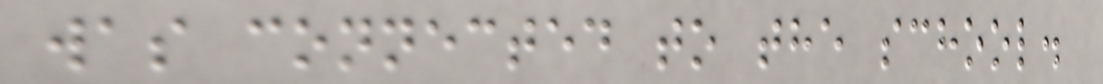was connected to the school.
